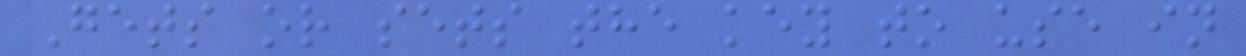Gets or sets the key to use in
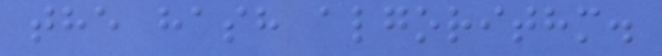the hash algorithm.
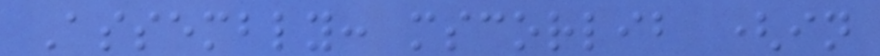Assembly: mscorlib (in
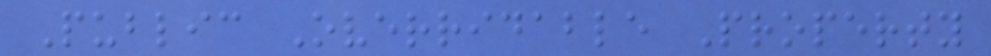Public Overridable Property
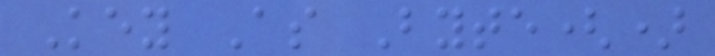Key As Byte()
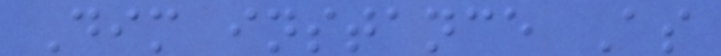Dim instance As
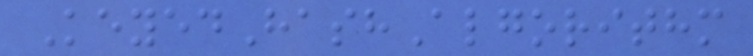KeyedHashAlgorithm
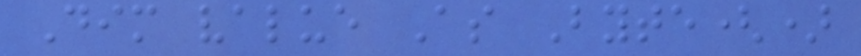Dim value As Byte()
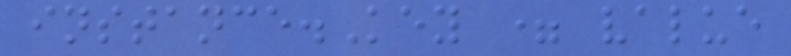instance.Key = value
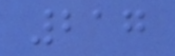217
